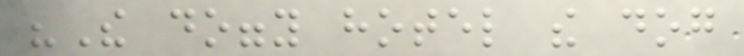"The doggy hotel the dog
